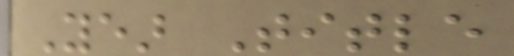Year Title
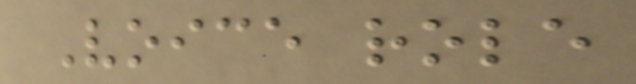Voice role
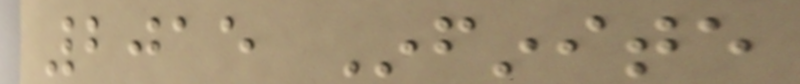2015 Infinite
